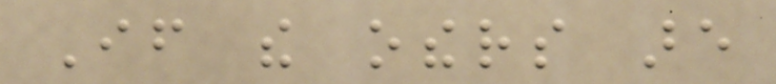If the others are
